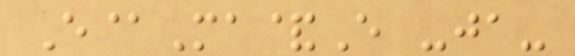E@Ma&E -ja-
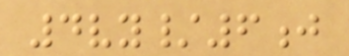4vy/6j
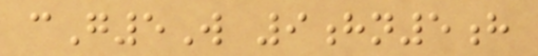cG5W 9hn5h
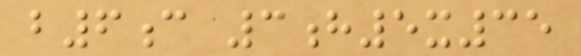b6c 3h5x35
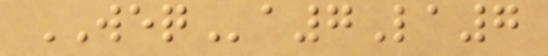WEQa7La7
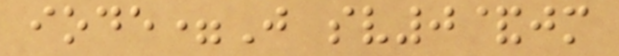iode=J sv0&jm
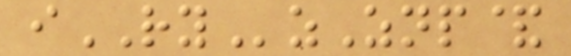iRYzZnp&
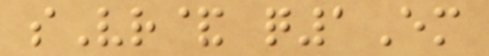sVr& q1Em
